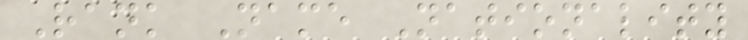Rank Name Nationality
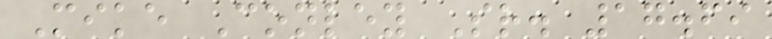Mike Conley Sr. 17.69
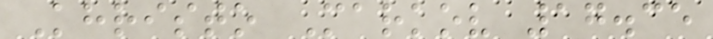Khristo Markov 17.35
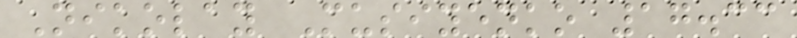Nikolay Musiyenko 17.33
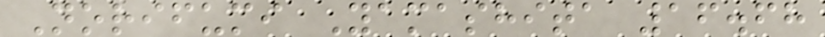Norifumi Yamashita 16.68
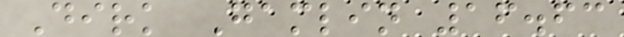Dirk Gamlin 16.63
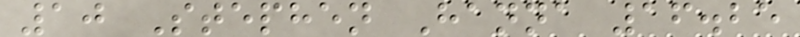10 Stephen Hanna 16.25
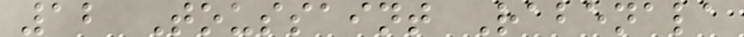12 Toussaint Rabenala
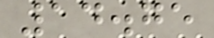14.75
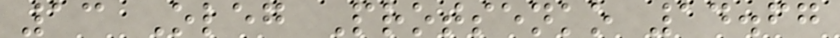13 Oleg Protsenko 14.67
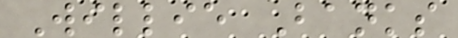Willie Banks
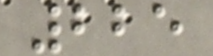225
